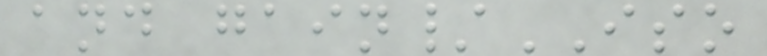and gain/ISO
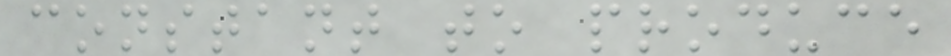constant to produce
